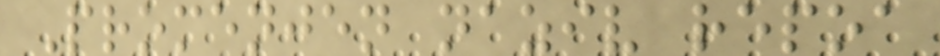Promenjen naziv repoa
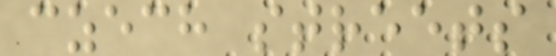czech streets
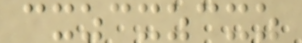cxzcxzcxz
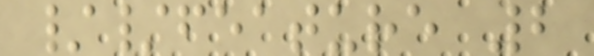//feature 2
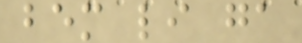bem li ga
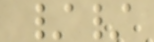//
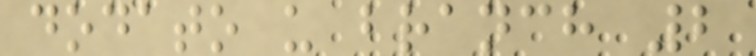dodato u branch 2
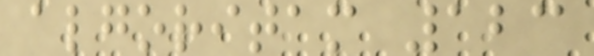algoritam 123
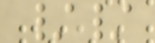//
